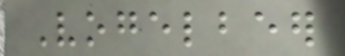Vogelbeer
